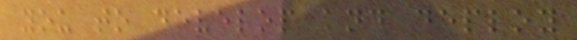you to develop and deploy
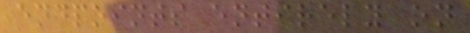endpoints entirely on
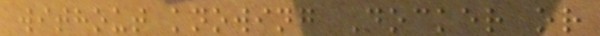without knowing Docker or
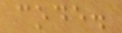code.
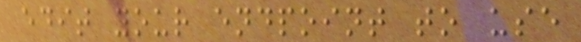edit your endpoint to use
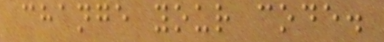change your code.
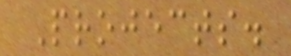Projects.
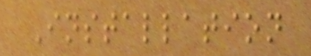Installation
